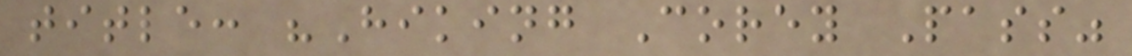title: "Hiking Corey Pass"
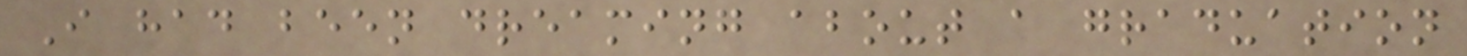I had been dreaming about a graduation
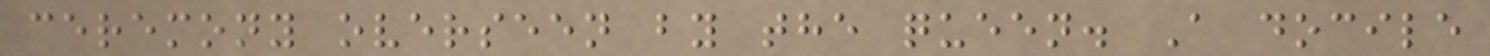ceremony overseen by the queen. A docile
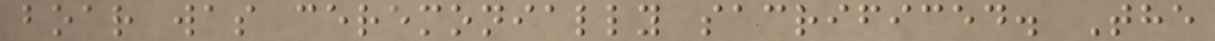boar was ceremonially sacrificed. The
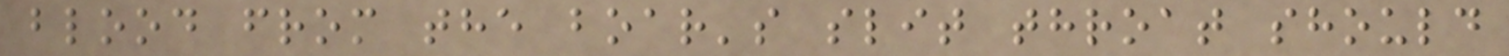blood from the boar's slit throat should
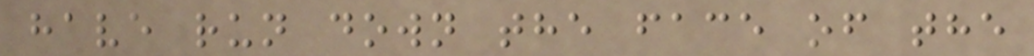have run down the face of the
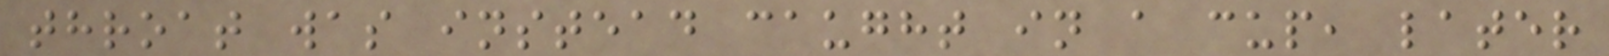throat was instead caught in a cup, later
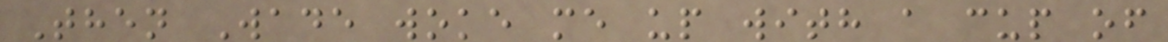Then Wade woke me up with a cup of
